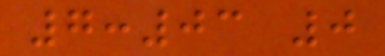7:03 0
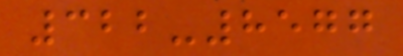322-8577
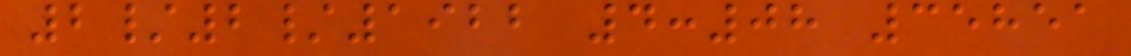2/2/1922 4:08 35851
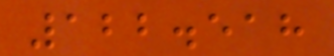122.518
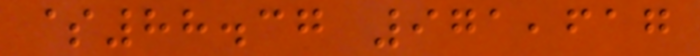$88.37 971,617
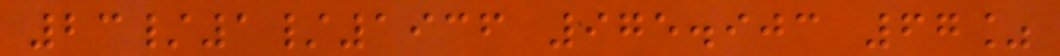23/1/1936 975.903 67%
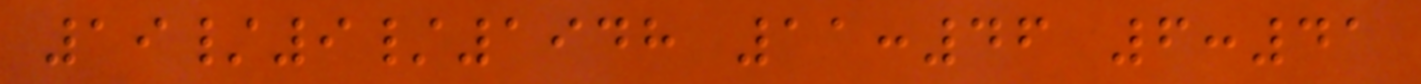19/9/1948 11:46 6:41
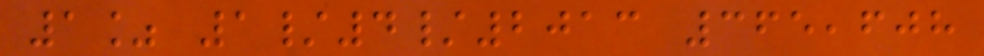1% 1/4/2013 365,608
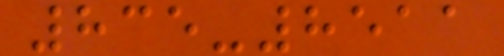835-8511
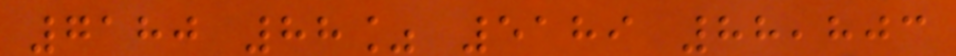7180 88% 5189 88,803
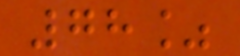78%
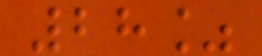28%
